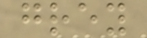grey
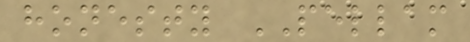honesty PELLAM
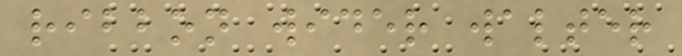ribbon wider walter
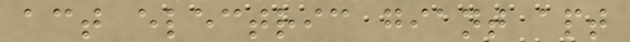act electric giant apt
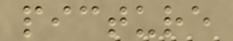picture
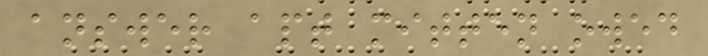answer apt mitten owed
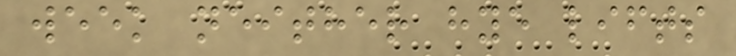week neither hye lifts
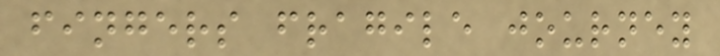fingers fragile journey
